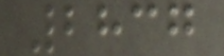2837
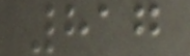817
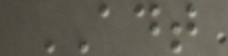ADT
